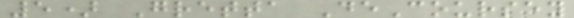5) Gretta DeCoursey
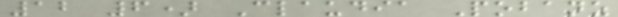12 6) Claudia Pobanz
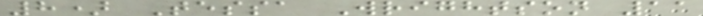8) Tessa Wrightson 11
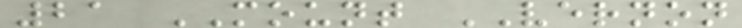21 MOUNT VERNON
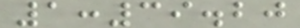1:39.20
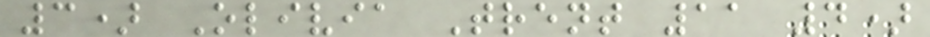3) Olivia Trent 11 4)
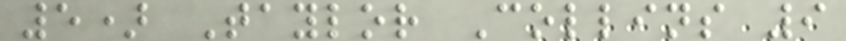5) Taylor Collins 9
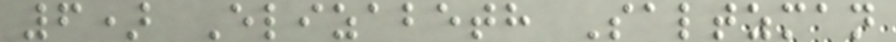6) Elizabeth Saltzman
